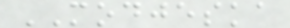MODJESKA
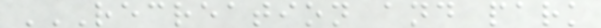RECREATION AND PARK
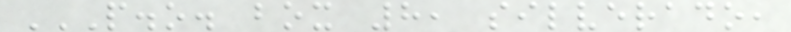P.O. BOX 8, SILVERADO,
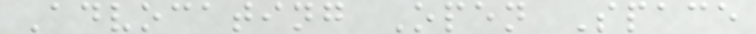Advocating Open Space
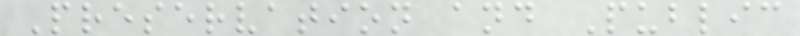Preservation and Public
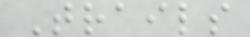Trails
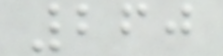260
